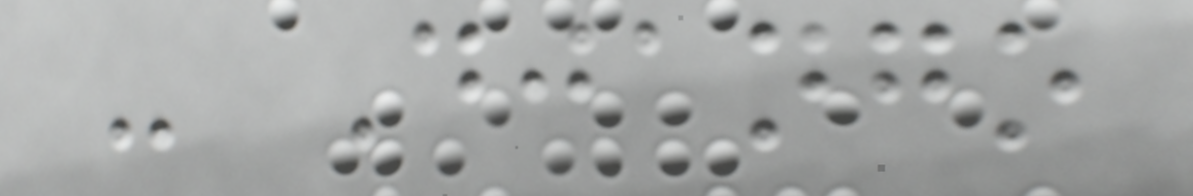- Django
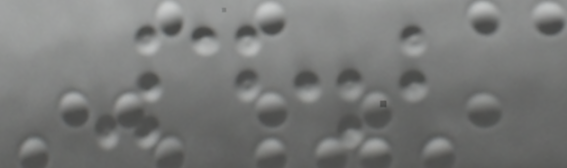4.2
